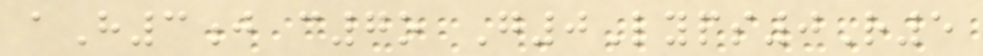aH3j c7o G0Lyps0R5
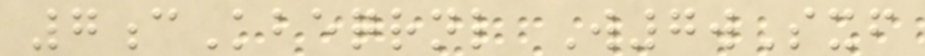7cKbeqrnl W7wSxf
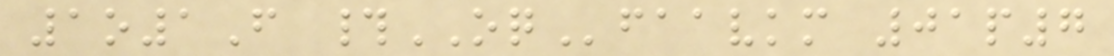1o1F #OQfaavkm 01p7
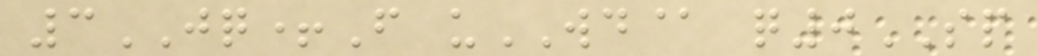3JQ+F uWD@ q0SP
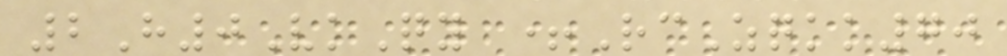2H0VkQy +RcZqkk70
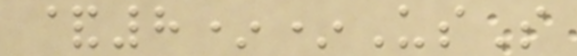&8**UsS
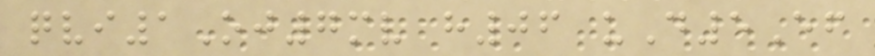qvi1Oj7mv h06 uD5Ef
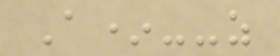A*--z
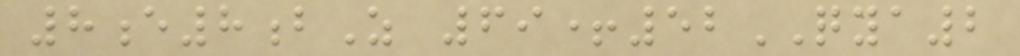8e8bZ 69+52QYA2
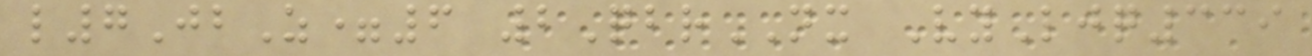l7JbZ=6 2QbrNX VyLjq339
